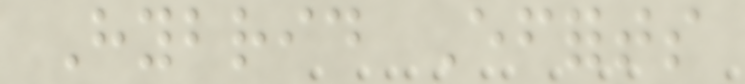Hybrid Efforts
